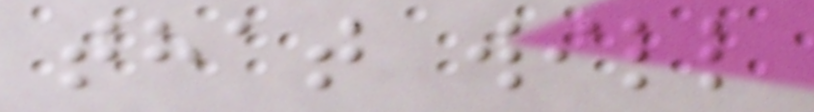that will
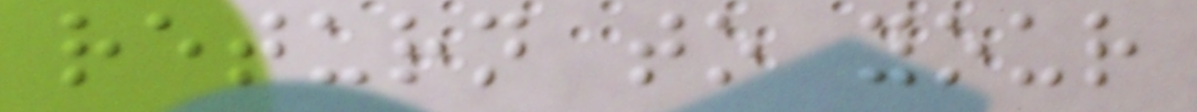return to your
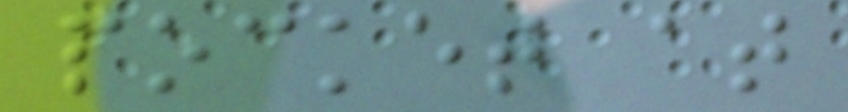pocket at
